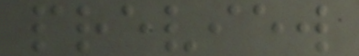preview
